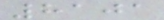8101
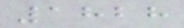1828
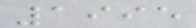1995
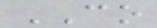CO
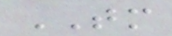TM
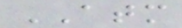ATM
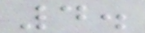4.
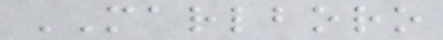MARLBORO
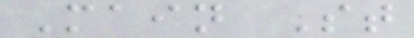Main St
